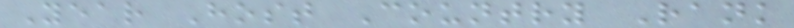Year Host Country Rank
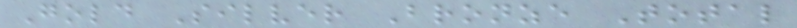Gold Silver Bronze Total
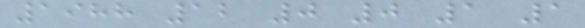1988 12 0 0 1 1
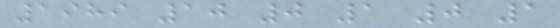1989 10 0 1 0 1
